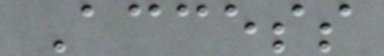Access
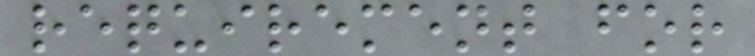requirement for
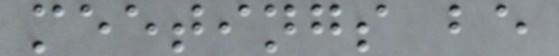meetings be
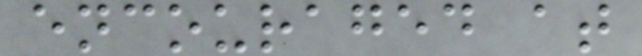encouraged at
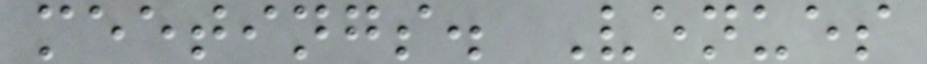meetings. Venues
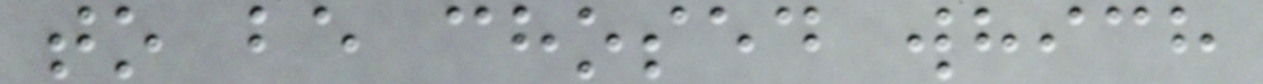to be chosed which
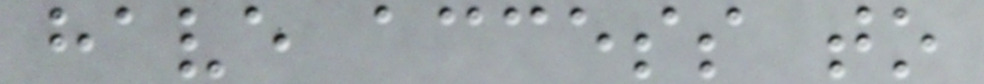have access to
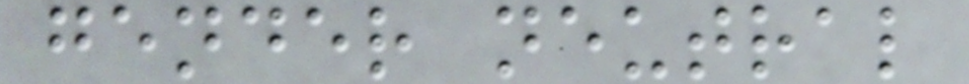gender neutral
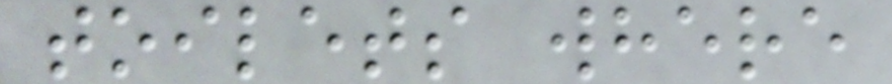toilets where
